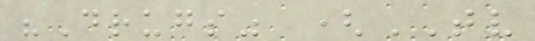"Drugs" (TV
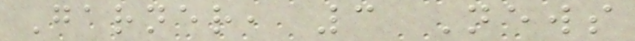Garner, 3 News
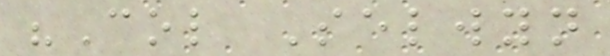"Col Selwyn
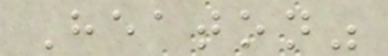Heaton"
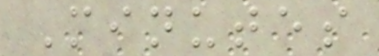Minutes
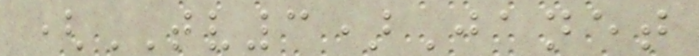(TV3)Janet
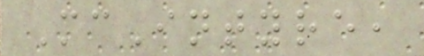McIntyre,
